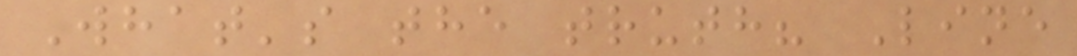What's the truth? Line
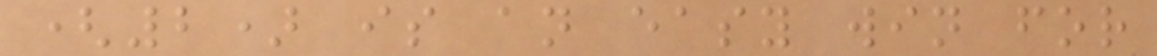(2) is an easy win for
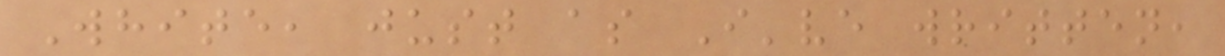White, just as I've written,
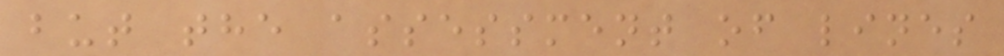but the assessment of lines
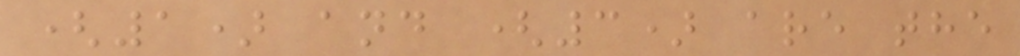(1) and (3) are the
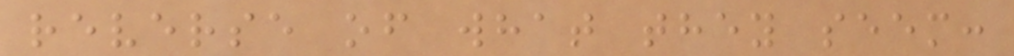reverse of what they seem:
